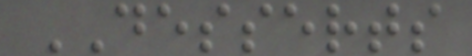DESSERTS
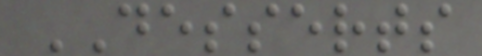DESSERTS
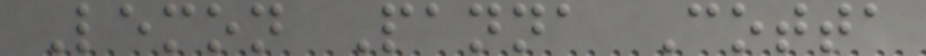Lemon Panna Cotta
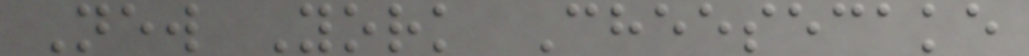New York Cheesecake
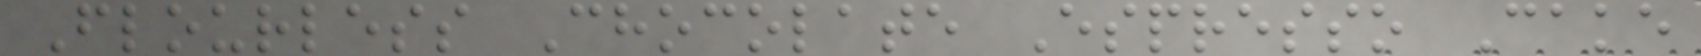Flourless Chocolate Espresso Cake
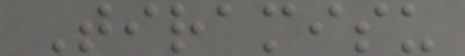Tiramisu
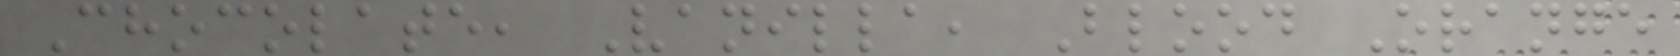Chocolate, Vanilla, Blood Orange
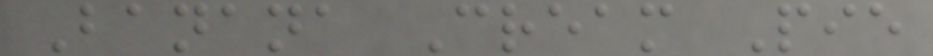Banana Cream Pie
